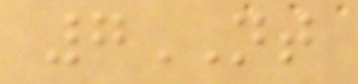7NT
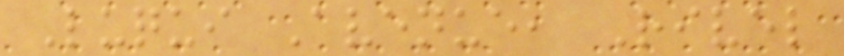Luqui Avenue, Rivel
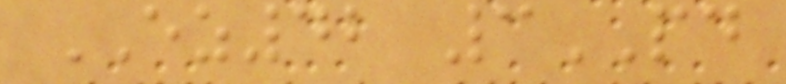EZ42 3PD
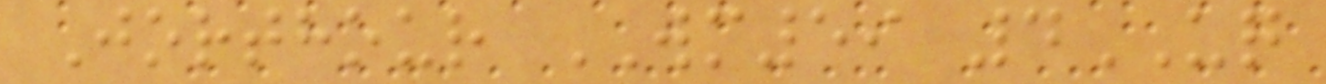Jorthour WM59 4UQ
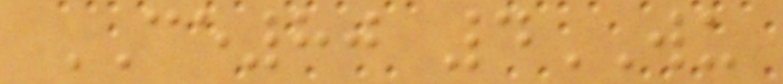CE80 4WU
